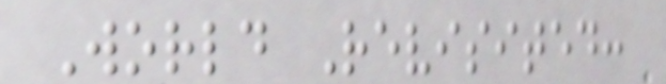World Revisited:
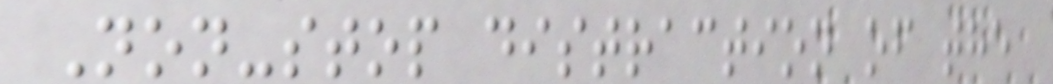Non-stop distraction of the
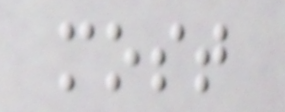most
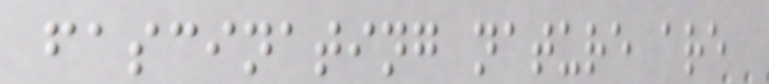fascinating nature are
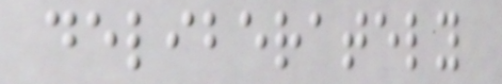deliberately
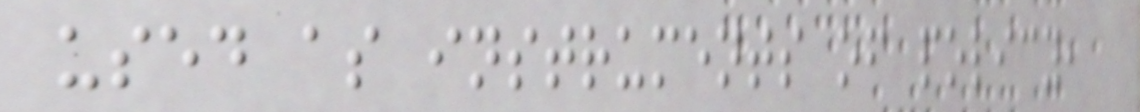used as instruments of policy,
